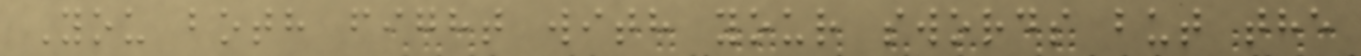You both fight with your swords but the
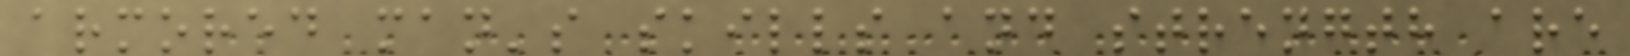armored man's skills and strength are
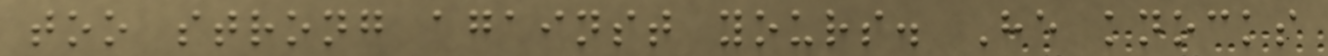too strong against yours. He knocks
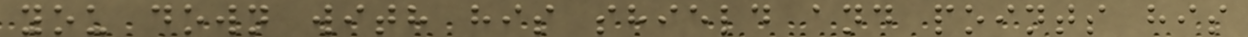you down with his shield and points his
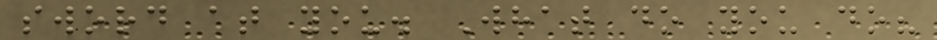sword at you. What do you do?
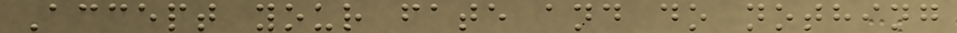Accept your fate and do nothing
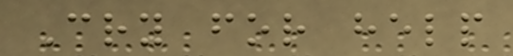Cry for help
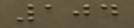104
